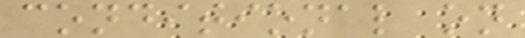conditional on
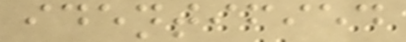identified
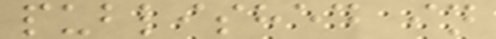published in
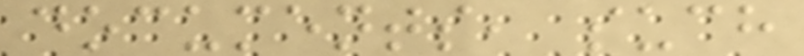documents, such
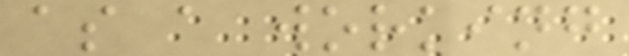as a working
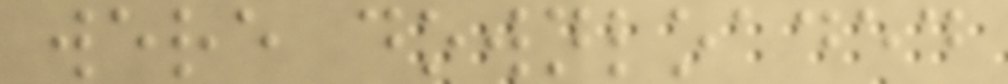were downloaded
